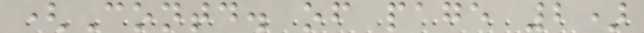(Contd. of page 2)
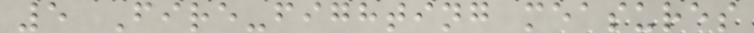5 Fire-fighting measures
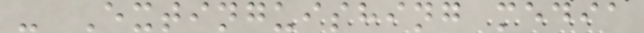- Extinguishing media
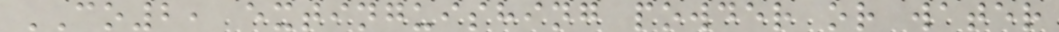CO2, extinguishing powder or water
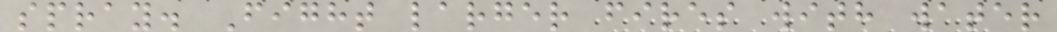spray. Fight larger fires with water
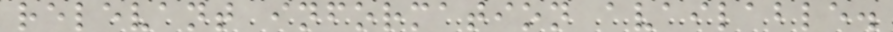relevant information available.
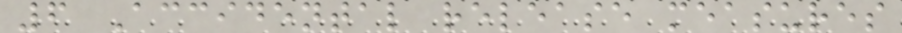6 Accidental release measures
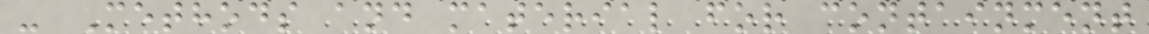- Methods and material for containment
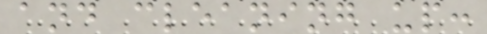and cleaning up:
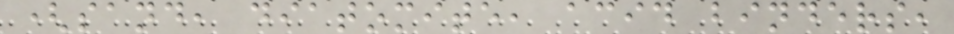(sand, diatomite, acid binders,
